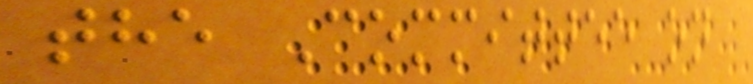the Committee on
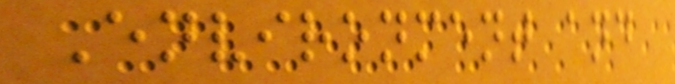Environment and
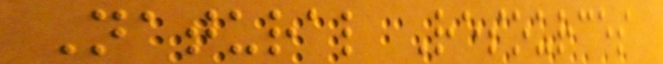Natural Resources
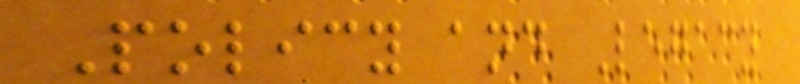Policy and Legacy
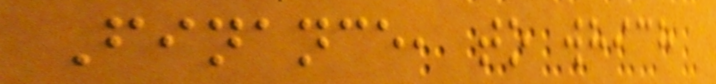Finance, to which
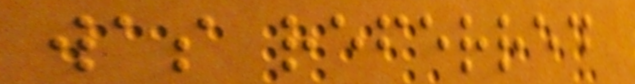was referred
